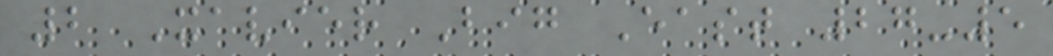2 Xavier Big East 27-5
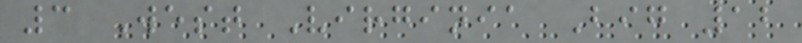3 West Virginia Big 12
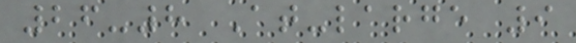26-8 At-large 9
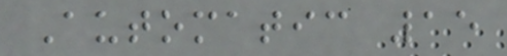Automatic 15
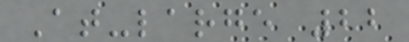At-large 22
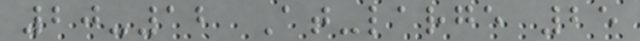20-12 At-large 25
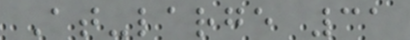At-large 31
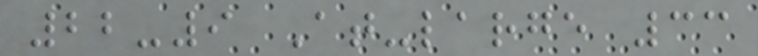22-9 At-large 33
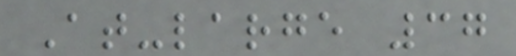At-large 37
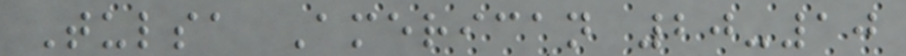Tulsa American 20-10
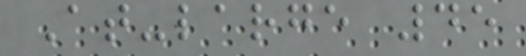At-large 45
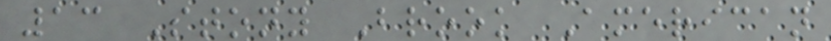13 Stony Brook American
